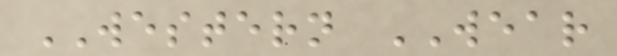WESTERN WEAR
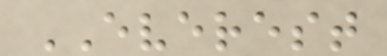EVEREST
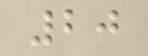20
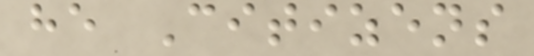he Citizens
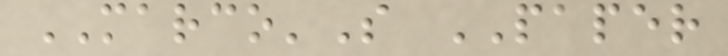MARCO'S PAPER
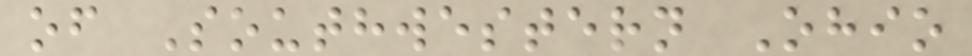of Southwestern Ohio
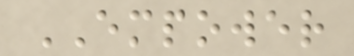EMPOWER
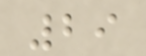29
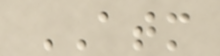ATM
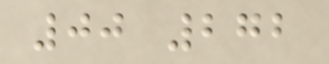00 272
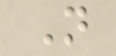N
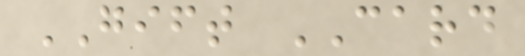GIFT CARD
